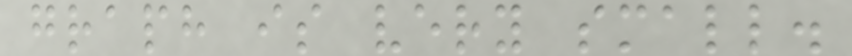graph is very small.
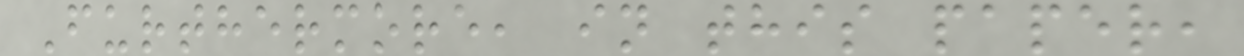Furthermore, in this paper,
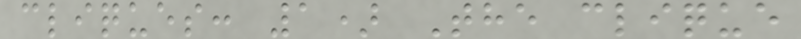cliques: 1) The clique
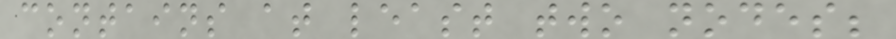contains at least two nodes;
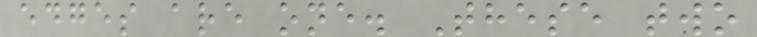edges are one. These two
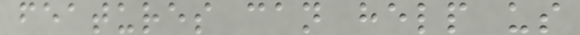features can help us
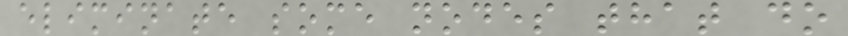eliminate some nodes that do
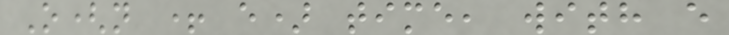O(n + e) time, with e
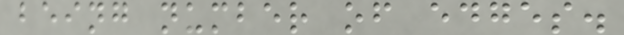being number of edges.
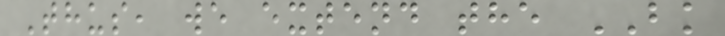Thus, we extend the BK
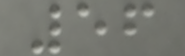56
